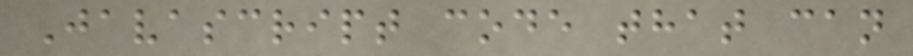Javascript code that can
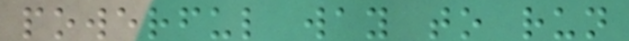powerful way to run
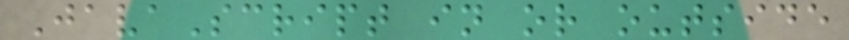JavaScript in or outside
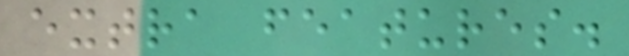extra features.
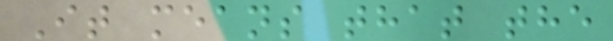It means that the
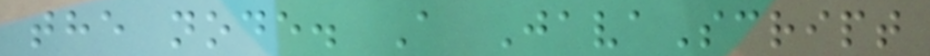the node. A JavaScript
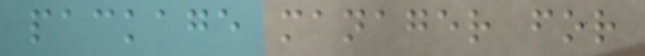package manager for
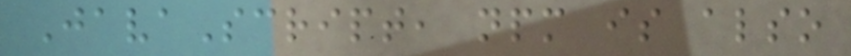JavaScript, npm is also
